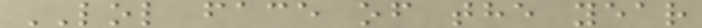LOL face of the year
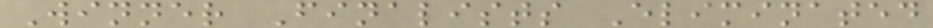Winner Finalists Eliminated
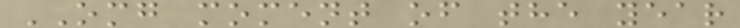OMG moment of the year
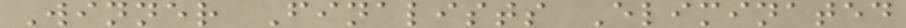Winner Finalists Eliminated
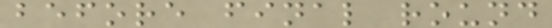before final round
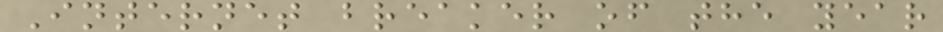Internet breaker of the year
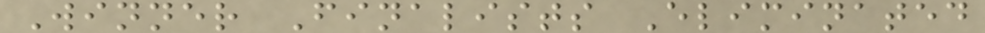Winner Finalists Eliminated
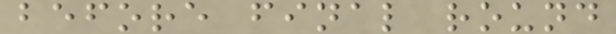before final round
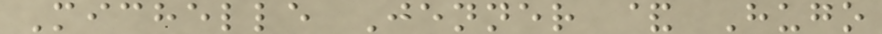Michelle Jenner & Hugo
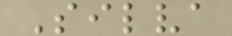Silva
